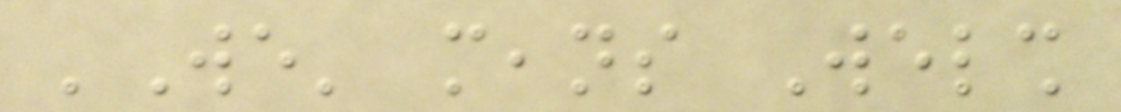'We' means Welsh
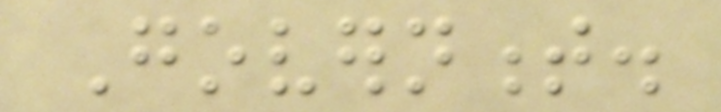Government.
